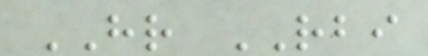HR RBI
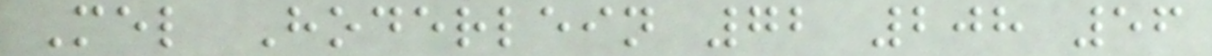Mel Hoderlein 72 208 56
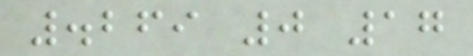.269 0 17
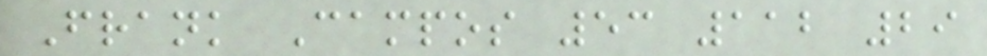Frank Campos 53 112 29
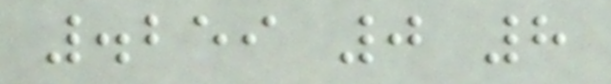.259 0 8
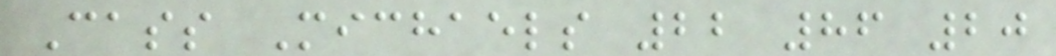Cass Michaels 22 86 20
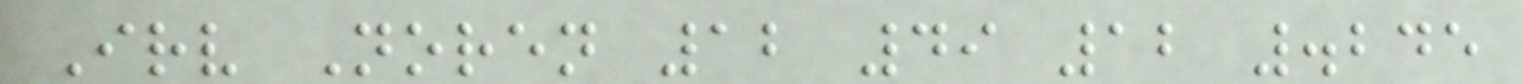Irv Noren 12 49 12 .245
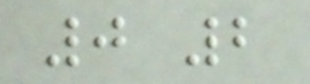0 2
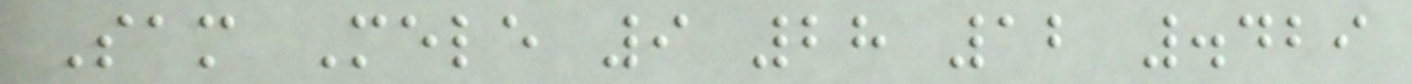Sam Mele 9 28 12 .429
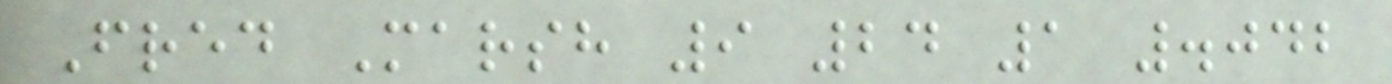Fred Marsh 9 24 1 .042
